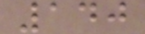140
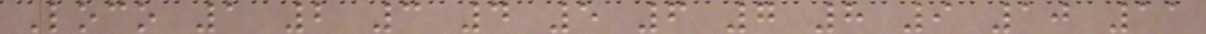Loco 1 2 3 4 5 6 7 8 9 10 11
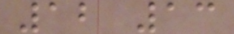12 13
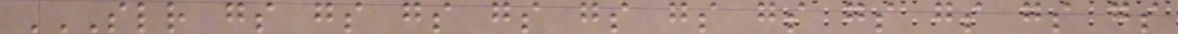SLR GS GS GS GS GS GS GS GS GS GS GS
